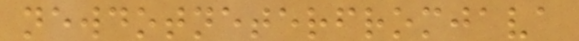newdotneterfromjava
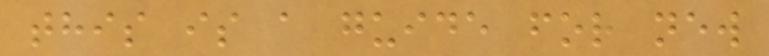this is a guide for new
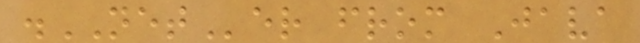.NETer from Java
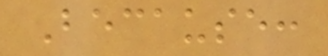Because:
